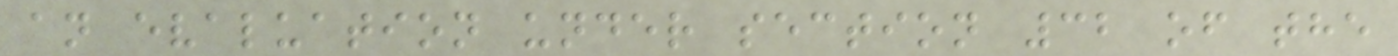an evaluation under section 32 of the
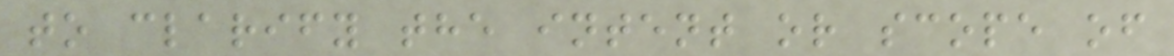to clarify the intent or scope of
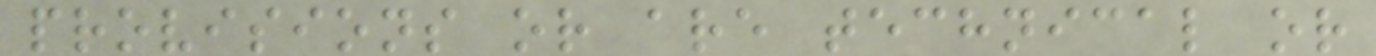provisions or are technical or
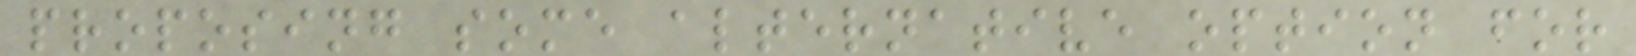proposing some alternative option for
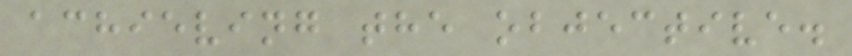achieving the objective.
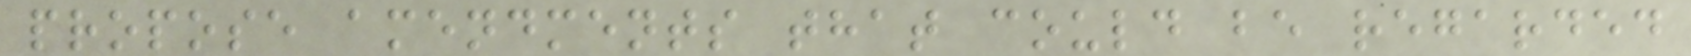propose amendments that could be regarded
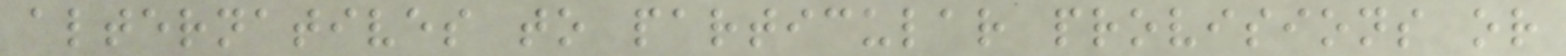alternatives to particular provisions or
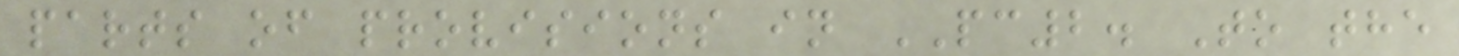parts of provisions in PC2. To the
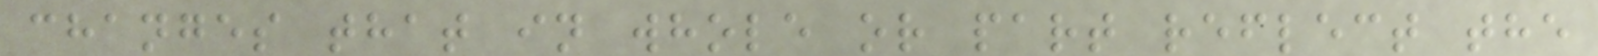changes that in whole or part reflect the
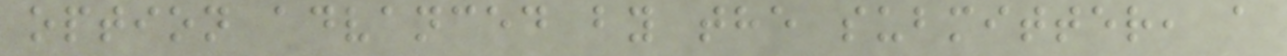option advanced by the submitter, a
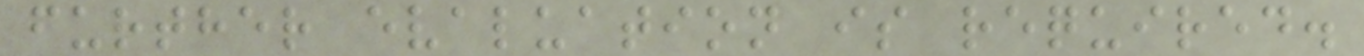further evaluation is required.
